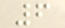6
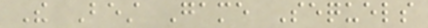The Best Game Sequels
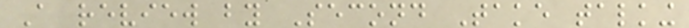A review by Second Take talking
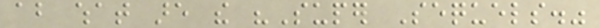about what are the "Super Sequels."
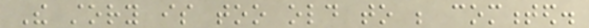The story is too old to be commented.
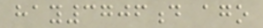hay3706d ago
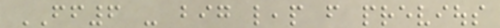FF6 - big leap from previous
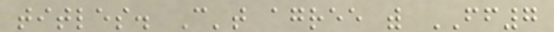titles. Can't agree with FF7
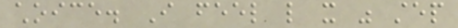choice. I feel like it was step
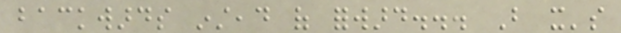backwards instead of forward... But it's
